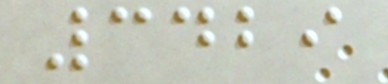3429
